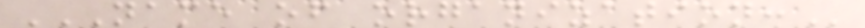NAME OF ORGANIZATION:
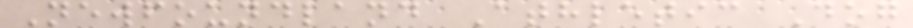Newfoundland Athletic Dog
